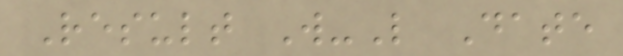Result W-L Date
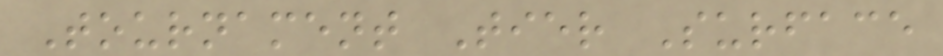Tournament Tier Surface
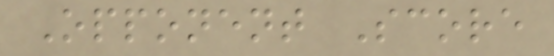Opponent Score
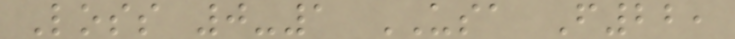Loss 0-1 USA F22,
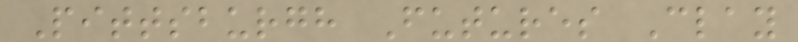Pittsburgh Futures Clay
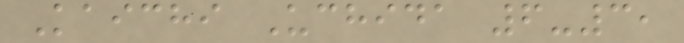Kaichi Uchida 6-3,
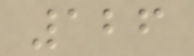126
